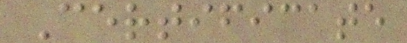Certificate
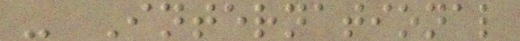- International
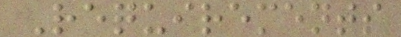Requirements
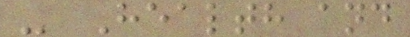- Health and
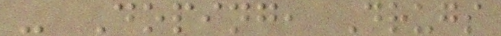- Doping, Drugs
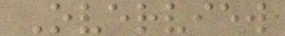Overview
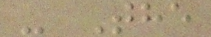- The
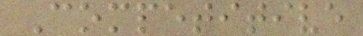Competitive
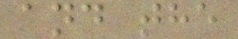and the
